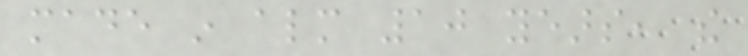made in almost 10 years, the
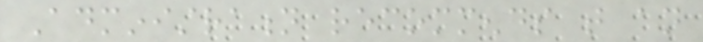Administration recommends that an
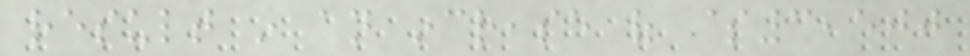result in an increase of $3,500
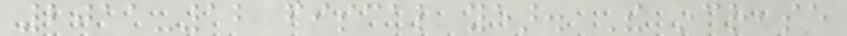2011-12 fiscal year. The increase
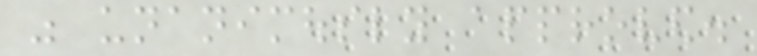was unanimously approved.
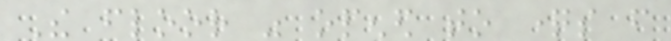The floor was opened to questions from
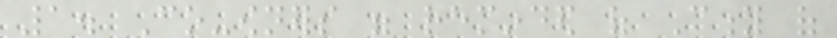1. Co-owners were reminded of City of
